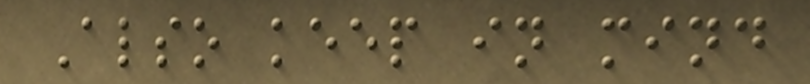Also keep in mind
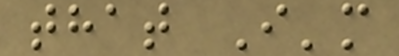that I'm
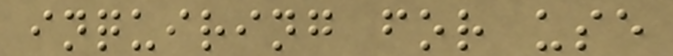inquiring for use
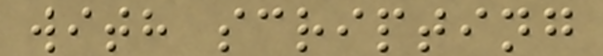with scripting
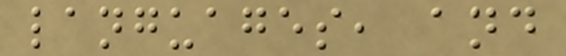languages, and
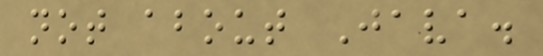not about Java.
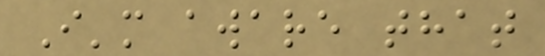I'm aware that
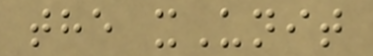the xUnit
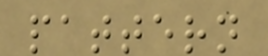pattern
